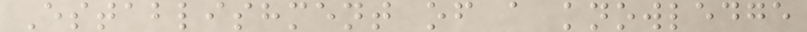Establishment of a knowledge
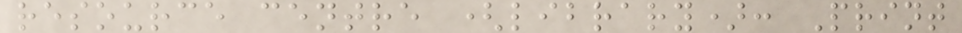resource centre (library): Print
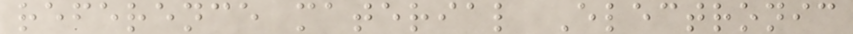reference material Electronic
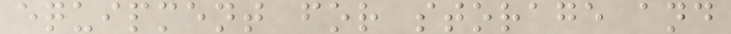equipment for storage and
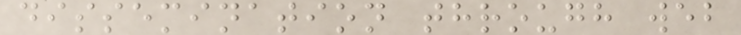dissemination through web
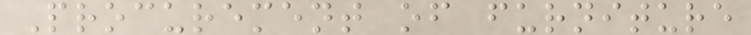Procurement of furniture
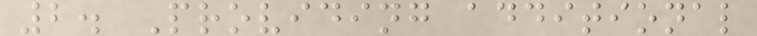2. Providing additional
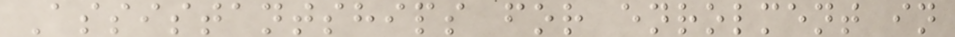Assistantships for enrolment in
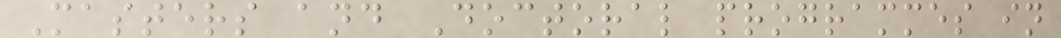Masters and Doctoral programmes in
